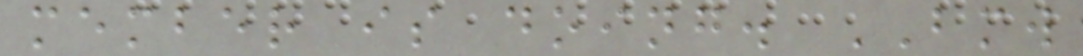member is doing. BMW
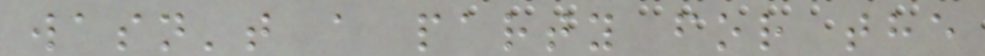wasn't a party for the
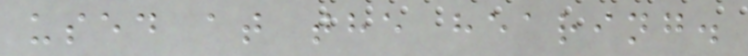used at the hearing.
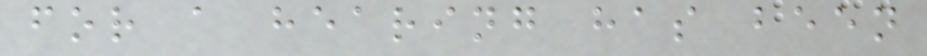for a hearing has been
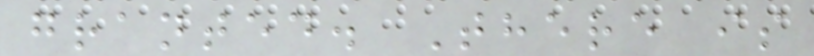granted. There is
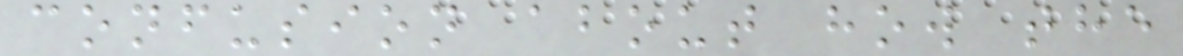confusion about how the
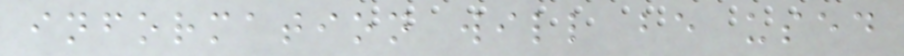information will be used
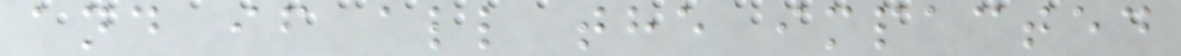and if all the impacted
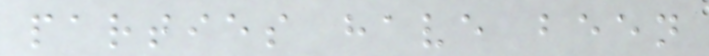parties have been
